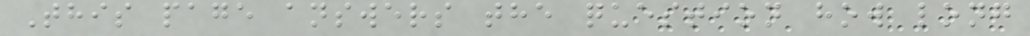This page answers the question how long
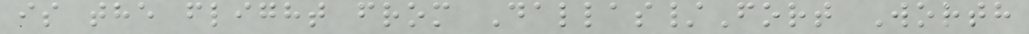is the flight from Dallas/Fort Worth
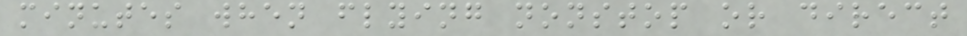minutes when flying nonstop or direct
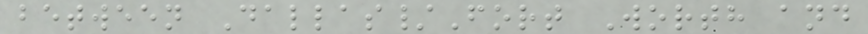between Dallas/Fort Worth and
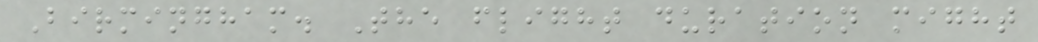Birmingham. The flight duration might
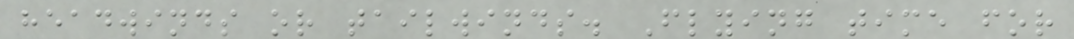headwinds or tailwinds. Flying time for
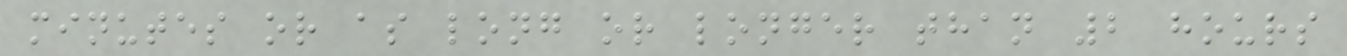minutes or as long or longer than 2 hours
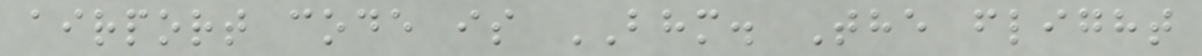airport code is BHM. The flight
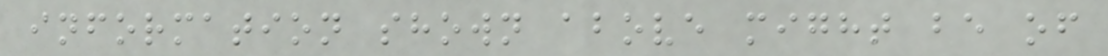information shown above might be of
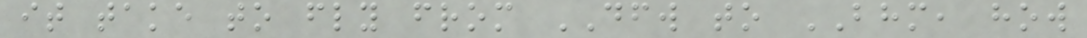it take to fly from DFW to BHM, how
